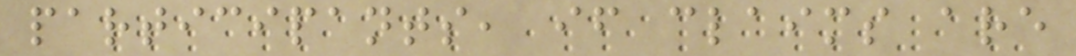participants, if claims are
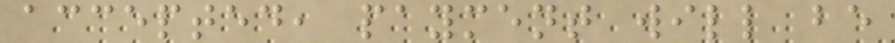accepted, payment will be
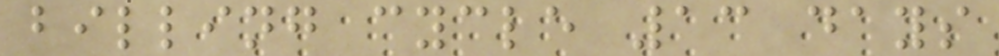billing cycle 13 days
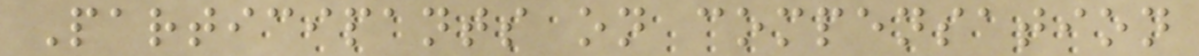Participants on compensation
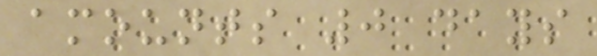amounts 0 days
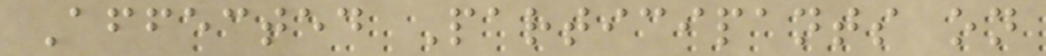Affected Participants on
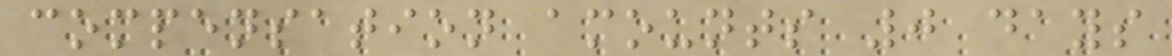compensation amounts 0 days
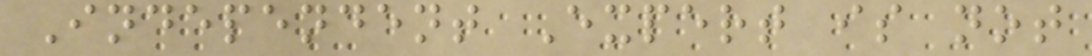Independent Expert is not
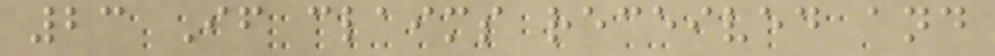23 If claims received and
